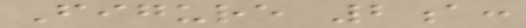Figure 2a:
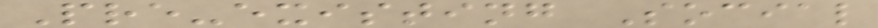Pre-existing Social
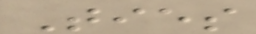Ties
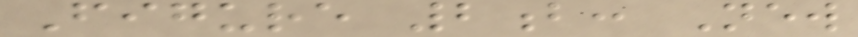Figure 2b: New
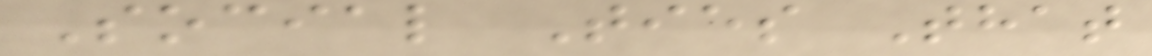Social Ties That
